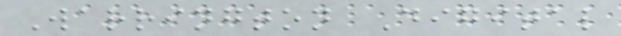Warrington Digital
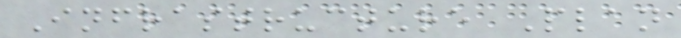Infrastructure Plan
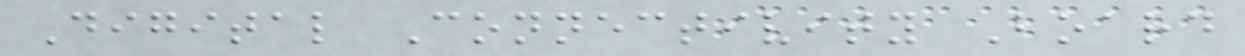Digital Connectivity Board
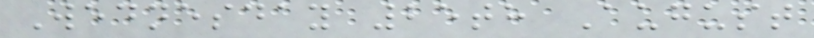Wednesday 25th August
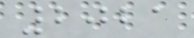2021
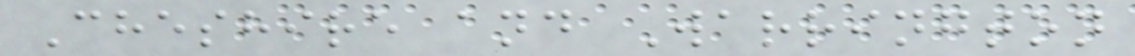Cheshire and Warrington
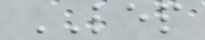LEP
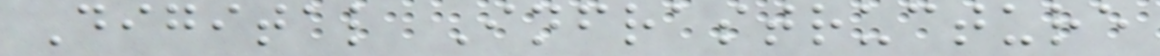Digital Infrastructure
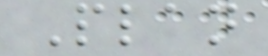Plan
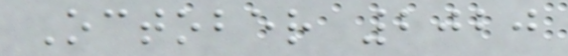October 2020
